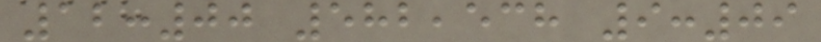12:00 582,538 9:09
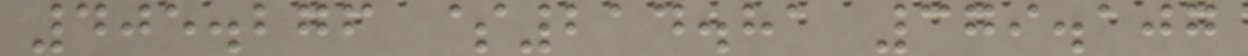405.276 $214.81 379.107
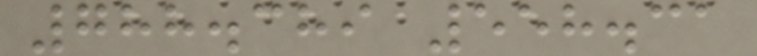788.389 558.31
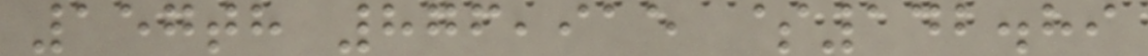157th 876,915 $142.89
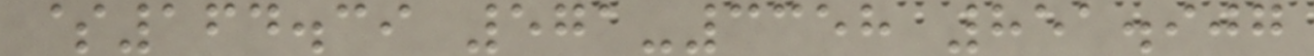$164.39 571-3358 851.907
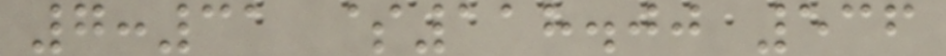7:31 $118.00 536
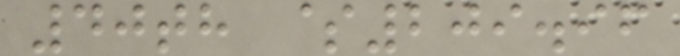40th $209.96
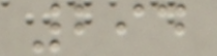294
